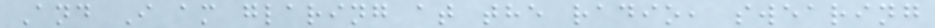And I am glaring at the radio, swearing
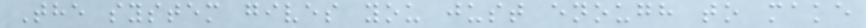The system gives you just enough to make
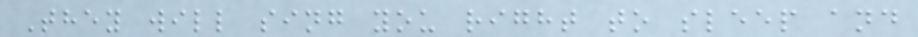They will sing you right to sleep and
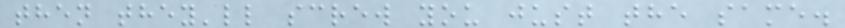then they'll screw you just the same.
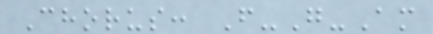Chorus: F-G-Am
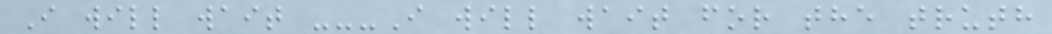I will wait ---I will wait for the truth
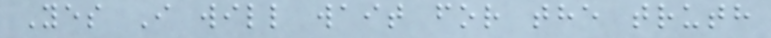Yes I will wait for the truth
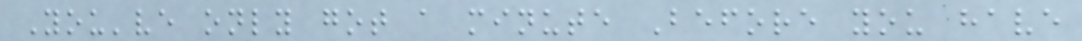You've only got a minute Before you have
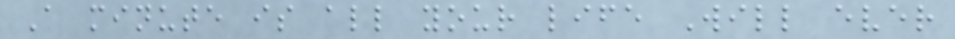A minute is all your life Will ever
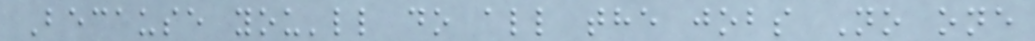Because you'll do all the jobs No one
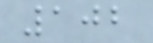102
